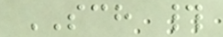SCH #
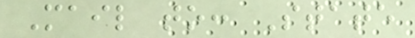Mail to: State
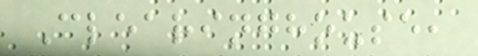Clearinghouse,
